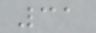31
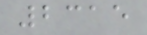2315
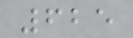625
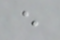e
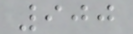900
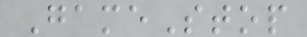GameStop
